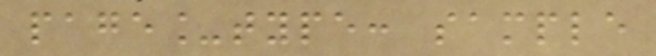page_type: sample
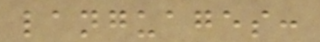languages:
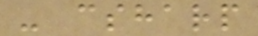- csharp
